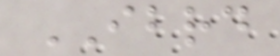IBRD
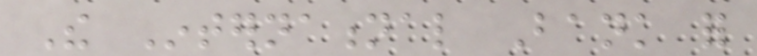The International Bank for
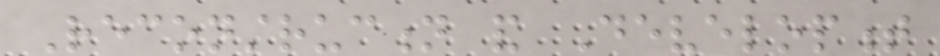Reconstruction and Development
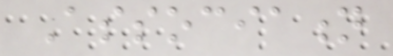Association
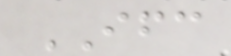IFC
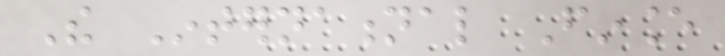The International Finance
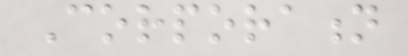Corporation
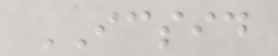ICSID
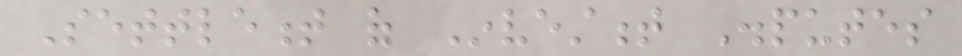Settlement of Investment Disputes
